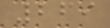269
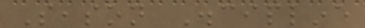Season Discipline
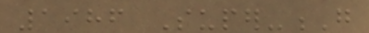1986 Super-G
